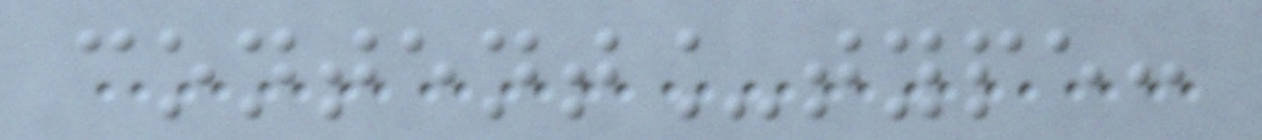content_type:
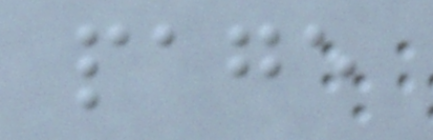page
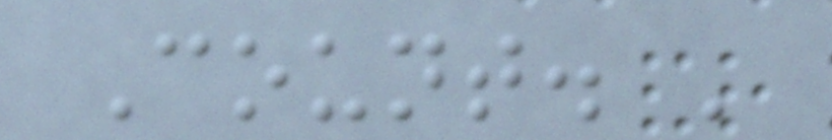Count. '
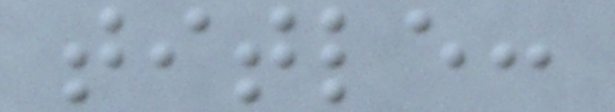title:
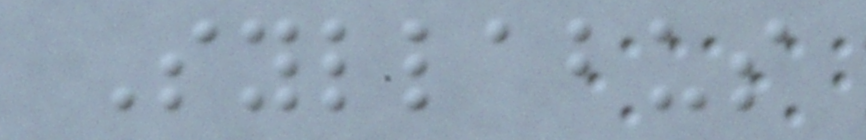Syllabus
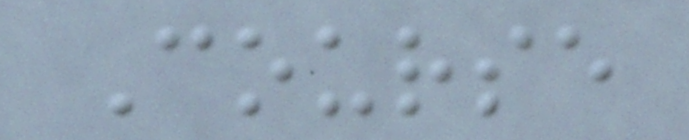Course
